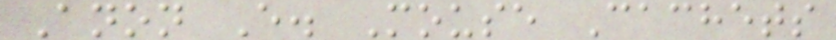Anon E. Mouse Cachets
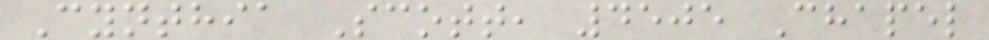Cynthia Scott, 4505 Chapel
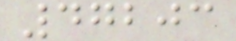47203
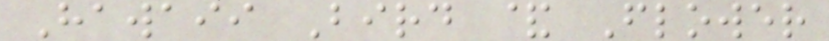Hawaii Bird & Flower
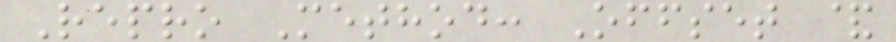Repro Method: Offset &
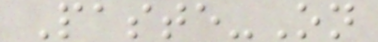Paste-On
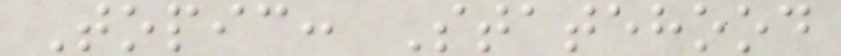Topic: Statehood
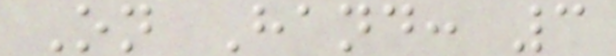On Hand: 3
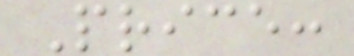Price:
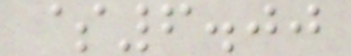$6.00
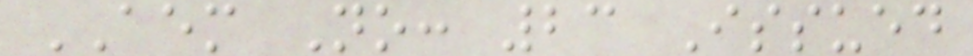AEM No: 23 Issued
